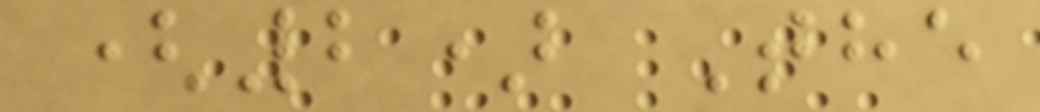(2) The
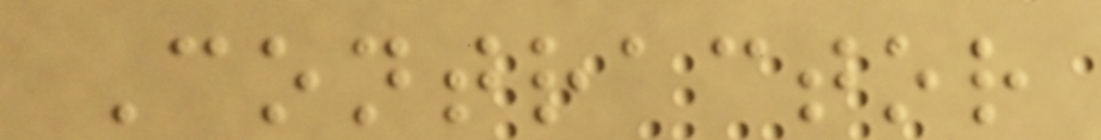Contractor
